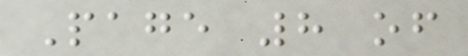Page 8 of
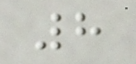8
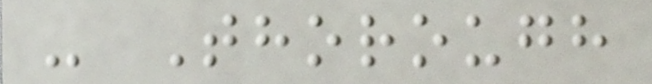- Thorough
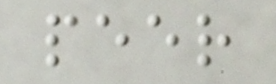peer
